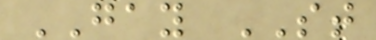GAY ST
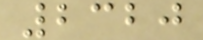2320
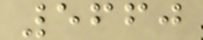5660
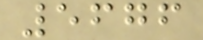5676
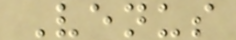Venus
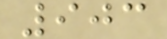903
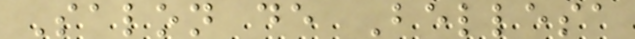Salon de Bellesa
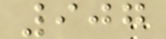907
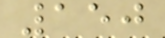150
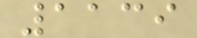1139
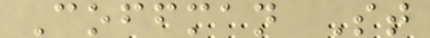Coffman St
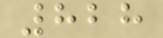828
